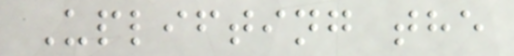Uplifting the
